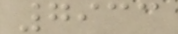7933
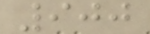900
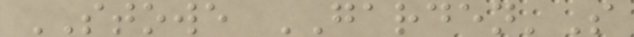STOWE GARDEN'S
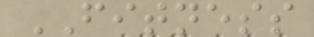FITNESS
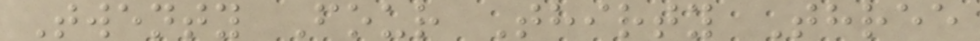Twenty Four Thirty Three
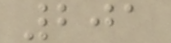201
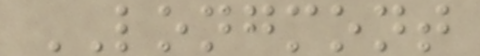LONGMONT
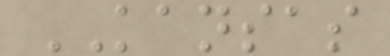KANSAS
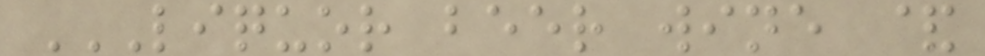LIQUOR BEER WINE &
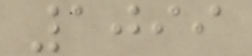1099
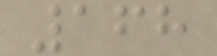168
